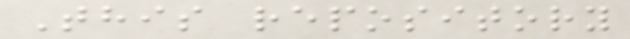This repository
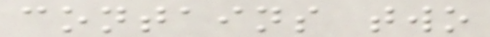contains two
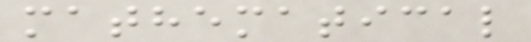mathematical
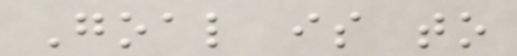Goal is to
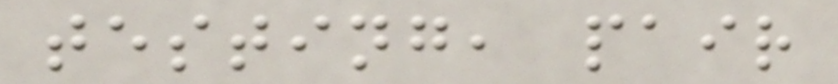testing, pair
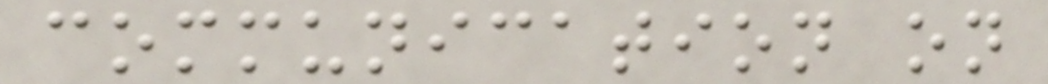communication on
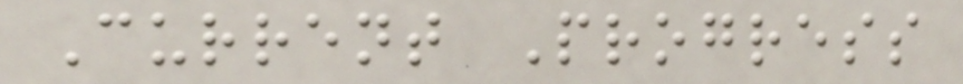Current Progress
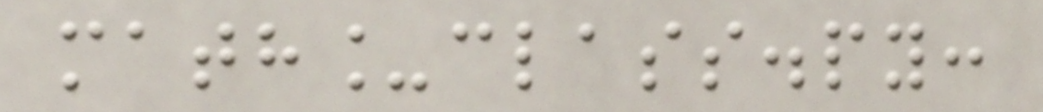math_class.py:
